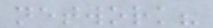network?
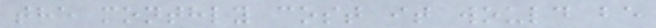the monthly cost it would be
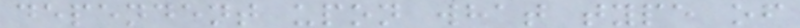dependent upon what type of
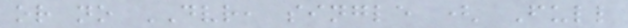or no DVR, single ( Full
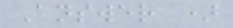Answer )
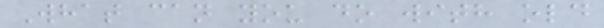What can you do with old
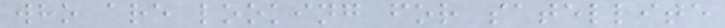who are looking for satellite
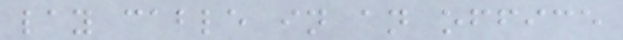lay cable in an office
